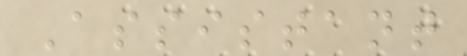Assistant
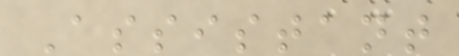Assistant
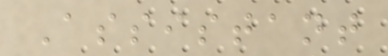Assistant
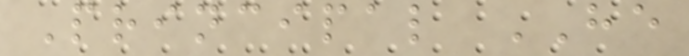Principal HE
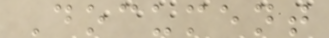Document
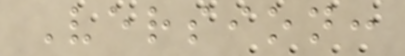Version:
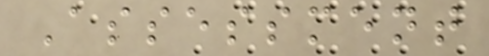Assessment
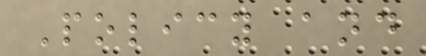Policy and
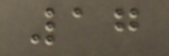17
